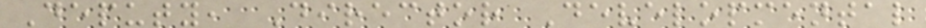Deputy, Director Developmental
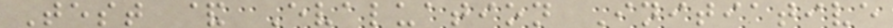Test & Evaluation Initiative
